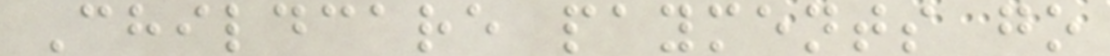Childcare payments go
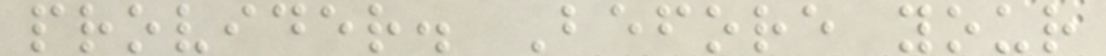provider. Before your
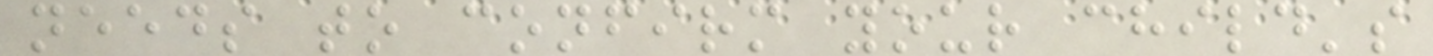needs to confirm your child's
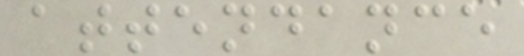attendance
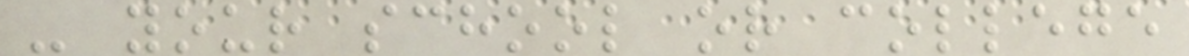- your school or college
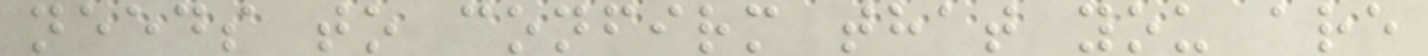needs to confirm that you are
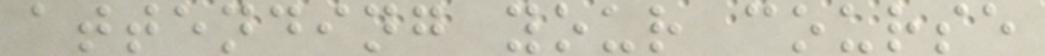attending your course
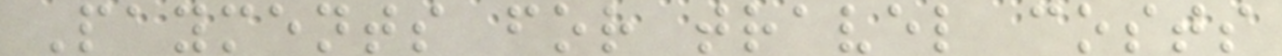Payments for travel costs
